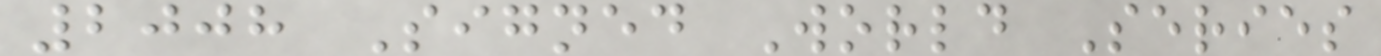2008 Signed World Series
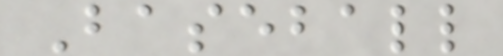Baseball
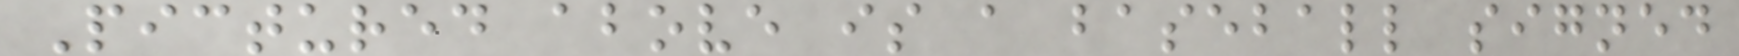Pictured above is a baseball signed
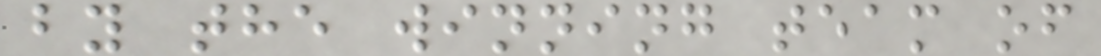by the winning team of
